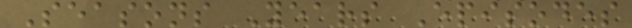Seasons Years Episodes
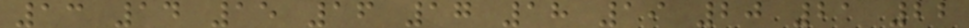13 14 15 16 17 18 19 20 21 22
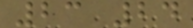23 24
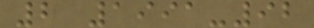2 1991-92
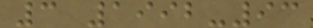3 1992-93
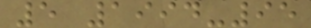5 1994-95
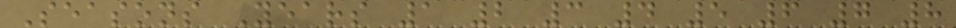Seasons Years 1 2 3 4 5 6 7 8
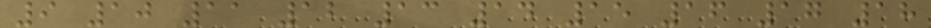9 10 11 12 13 14 15 16 17 18
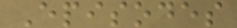Episodes
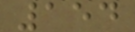154
